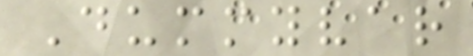Dummyvar
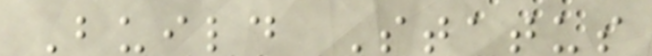Build Status
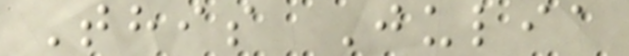This Julia
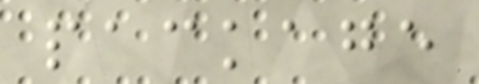package
